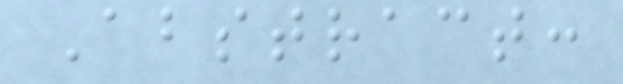Abstract:
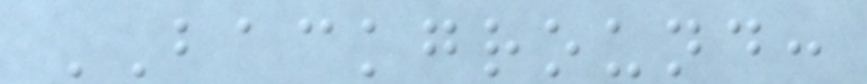BACKGROUND:
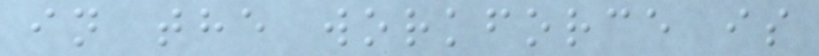in the workforce is
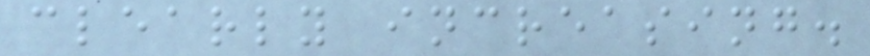clearly increasing.
